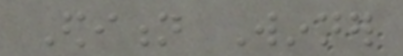Edition Winner
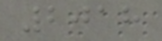2018
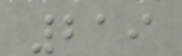219
